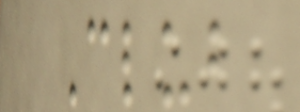Club
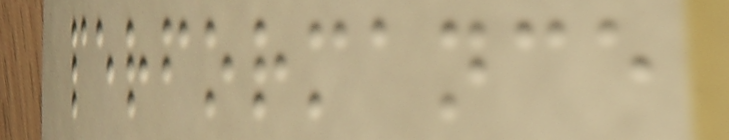performance
